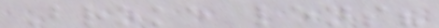Broke lens?
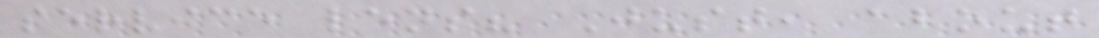service lens? Just, about
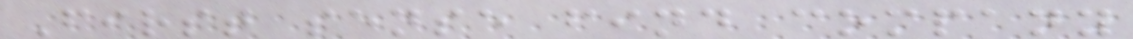First sense find company
